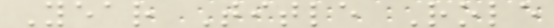Year Title Role
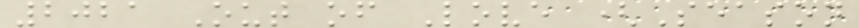2021 Out of Love (Season
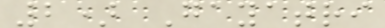2) Gayatri
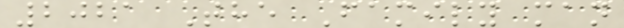2021 The Family man
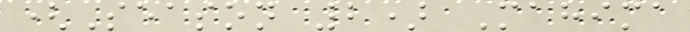(Season 2) Mahima
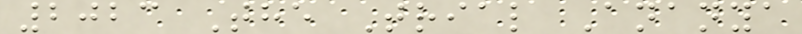2023 The Trial Ananya
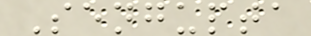Sengupta
